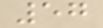57
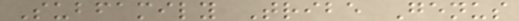Subfamily Tribe Genus
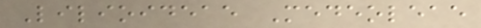Lilioideae Medeoleae
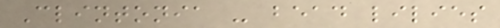Clintonia - bead lilies
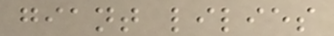giant lilies
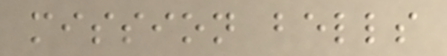mission bells
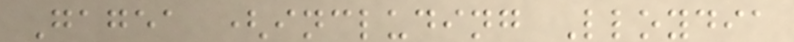Gagea (including Lloydia
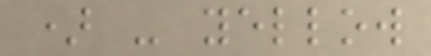) - yellow
